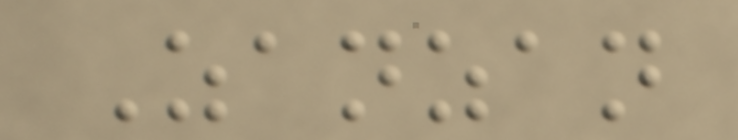Zanzan
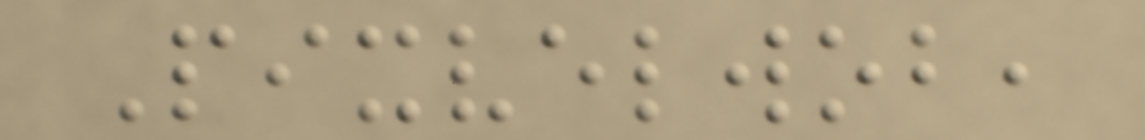Pixvelwob,
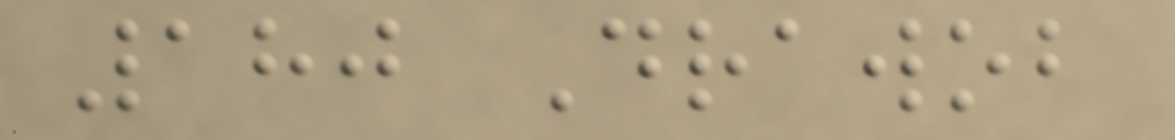180 Drawob
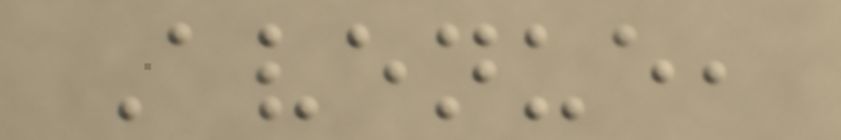Avenue,
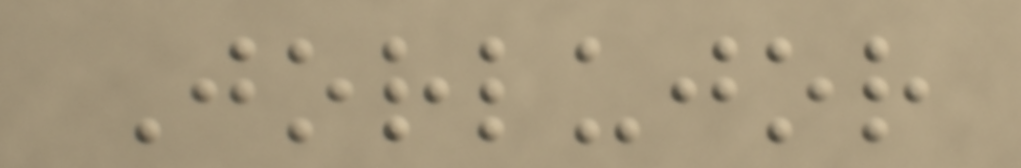Jorlujor
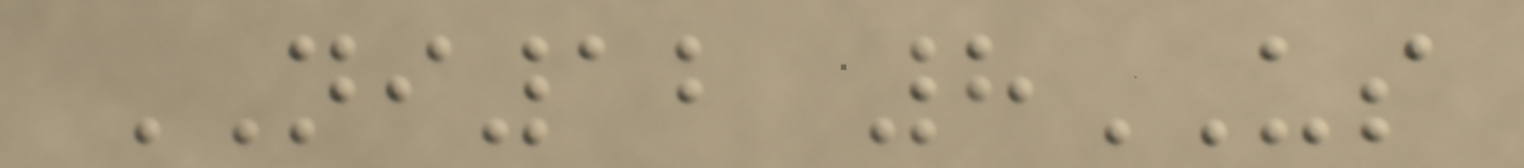NI12 8US
